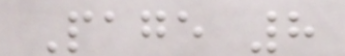Page 8
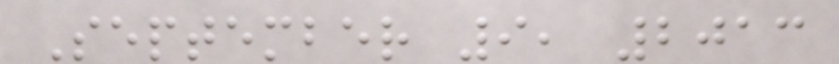September 9, 2013
